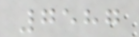7587
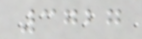3727
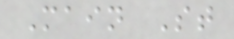Main St
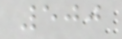500
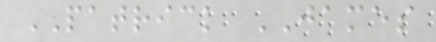PATRICK JAMES
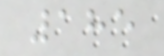185
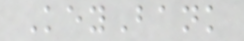KeyBank
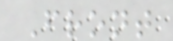Front
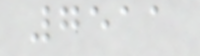7511
